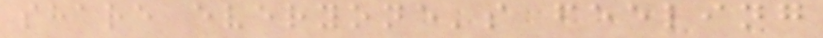share everyone's feeling
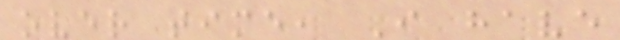over time, I have
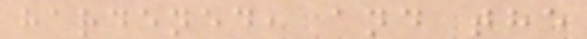hardened, and the
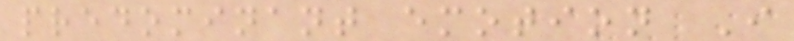predominant emotion I
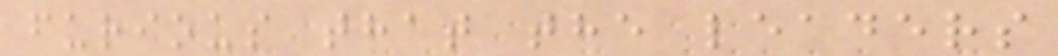furious that the leaders
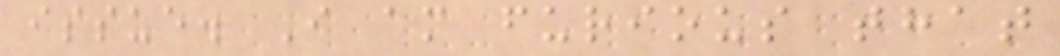issue. I am furious that
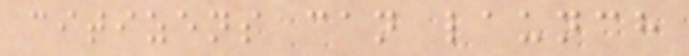citizens can launch
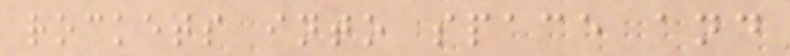rockets into space and
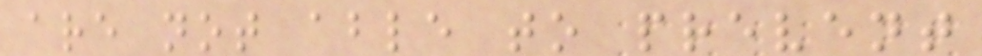are not able to prevent
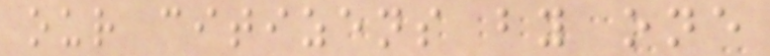our citizens by one
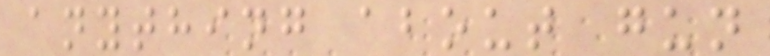anything about gun
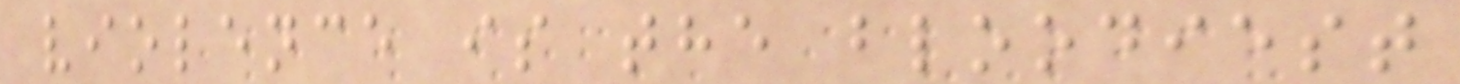violence is the bloodiest
